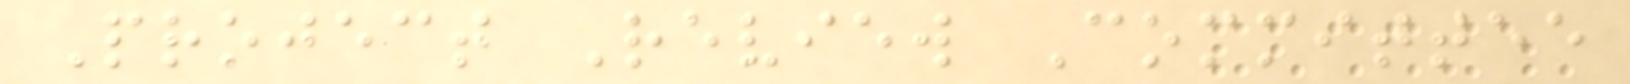Project Review Committee
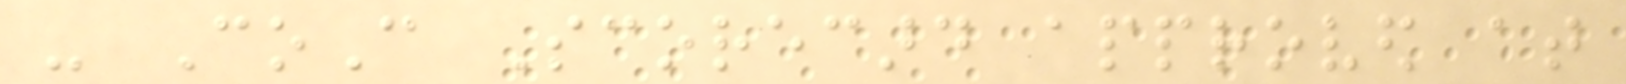- CoC Scorecard approved at
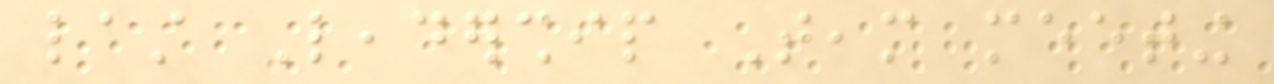last Leadership Team meeting
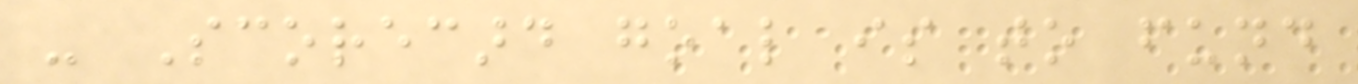- Scorecard goal is to fund
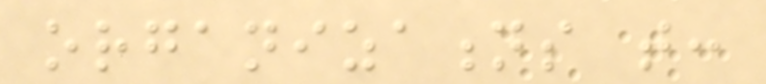organizations that:
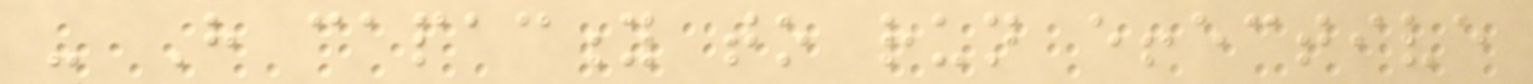- Have capacity to run effective
